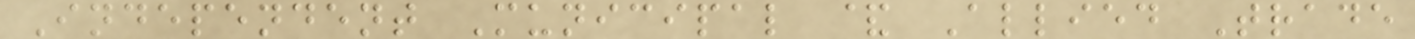Independent Municipal & Allied Trade
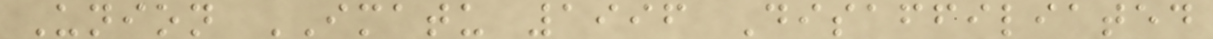Union IMATU 1996 Disaffiliated
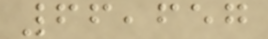66,657
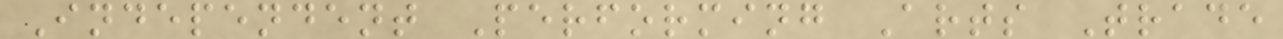Independent Performing Arts Trade
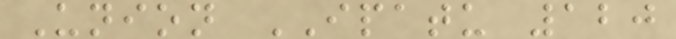Union IPATU 120
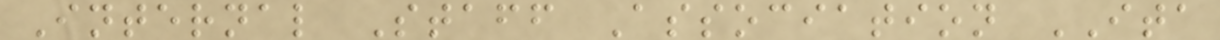Internal Staff Association ITA
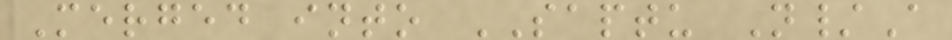Merged into SAPTU N/A
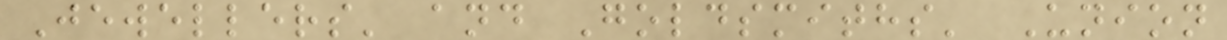Jewellers' and Goldsmiths' Union
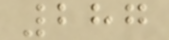287
